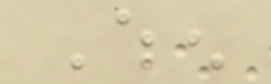When
